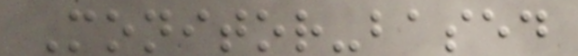Monitor-based
